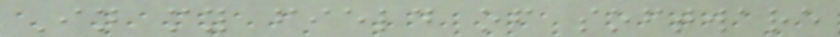In my field of software
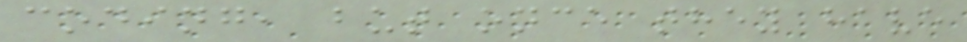coding, but once they have
